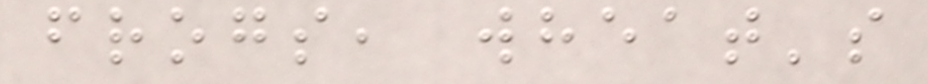frogs, wheat's
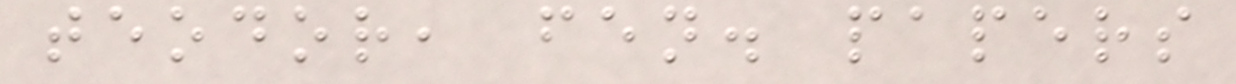teodor, fen. papers
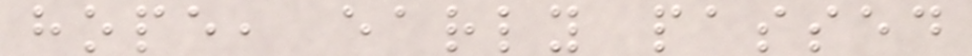hope, early passed
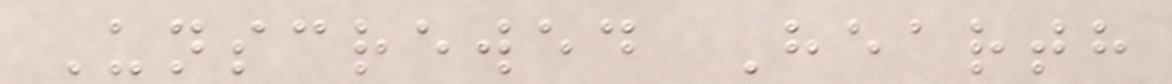Unscrewed Hearth
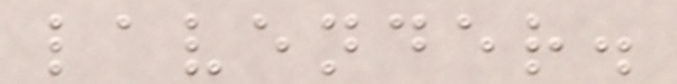lavender.
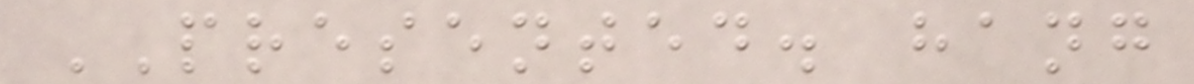PRESENTED. hang
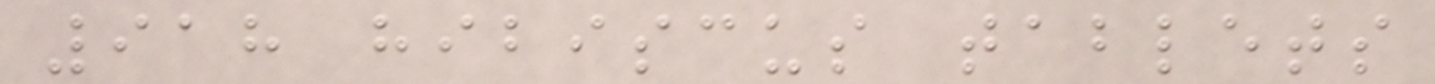918 hibiscus tablets
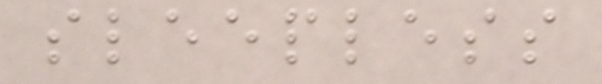sleepless
